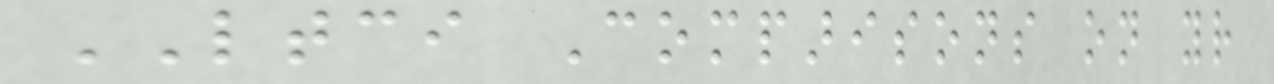LTCI Comparisons on your
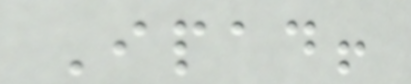Ipad!
